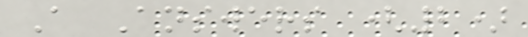A Answers (2)
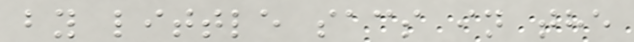by little sacs in the
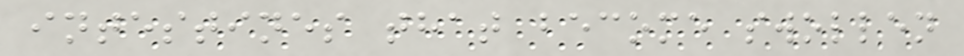intestines that become swollen
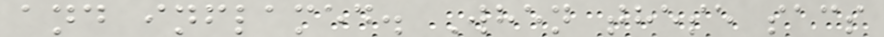and inflamed. When these sacs
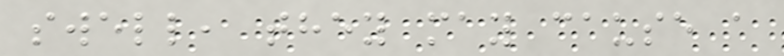swell, they may cause a
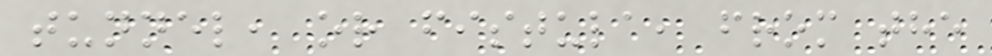tunnel, or fistula, from the
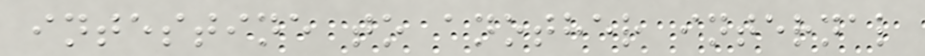intestine to another internal
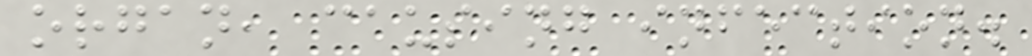organ, causing infection.
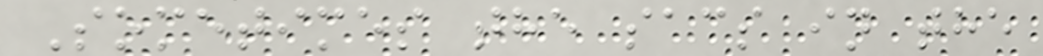Sometimes the sacs in the
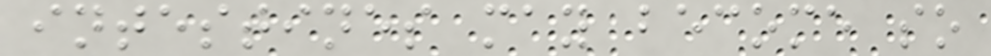intestines may become so
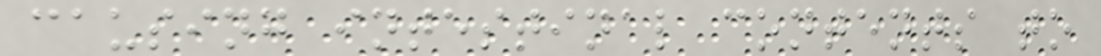causing intestinal contents to
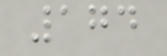174
